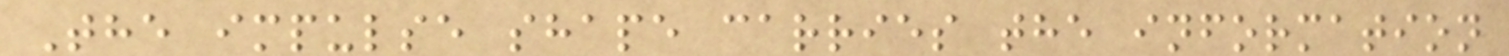The impulse shape carries the information
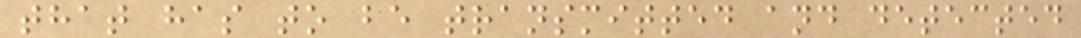that has to be transmitted and detected
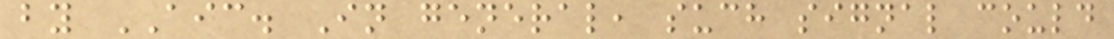by AIC. In general, such signal could
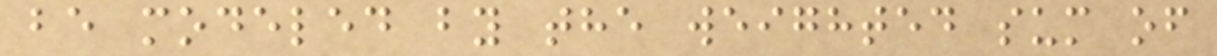be modeled by the weighted sum of
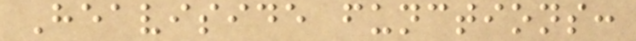Heaviside functions:
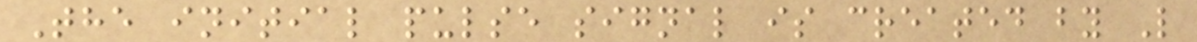The initial pulse signal is created by L
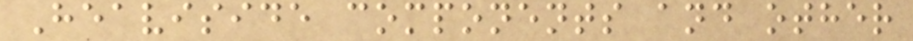Heaviside components and other
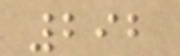292
